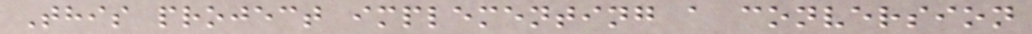This project implementing a conversion
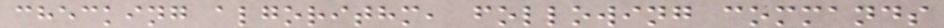checking algorithm, following commands
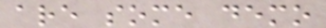are some demo
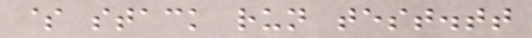$ stack run test.tt
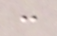:
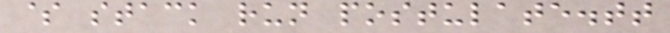$ stack run postulate.tt
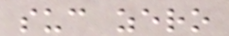suc zero
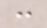:
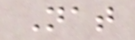Nat
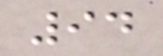94
